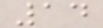14
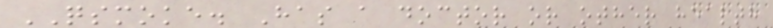QSMOKE. Has a doctor or other health
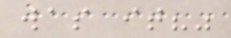was it?"
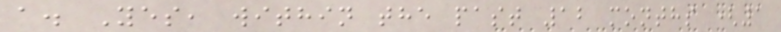a. Yes, within the past 12 months (1
